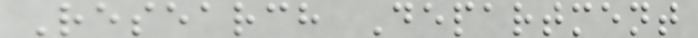Research Department
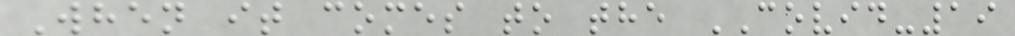When it comes to the COVID-19
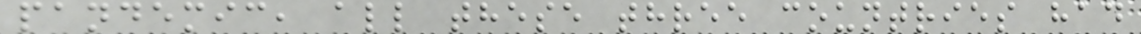pandemic, all these three countries had
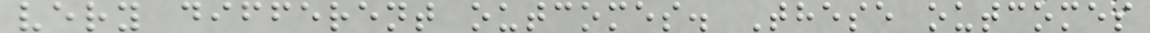very different outcomes. These outcomes
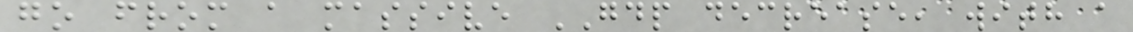go from a massive GDP decrease, with a
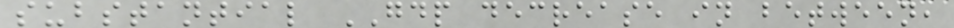substantial GDP decrease in between,
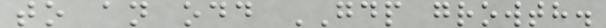to an odd GDP growth.
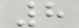8
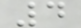4
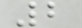2
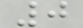0
